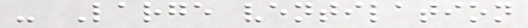- Large ventilation
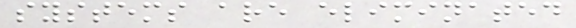systems are eliminated
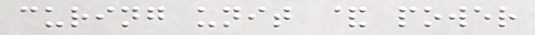curing unit & power
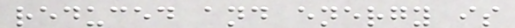reduced and energy is
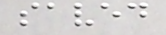saved
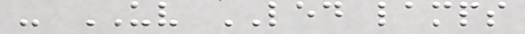- UV LED lamps
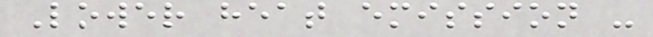Lower heat emission -
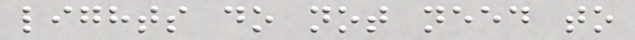lights do not need to
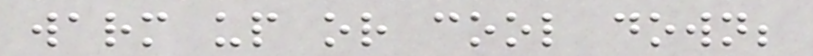warm up or cool down;
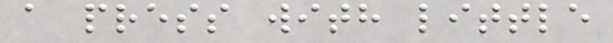a press with little
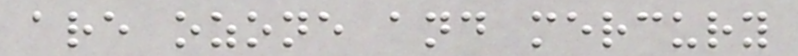are ozone and mercury
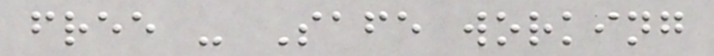free - Safe working
